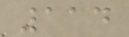114
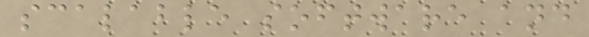scalable software and
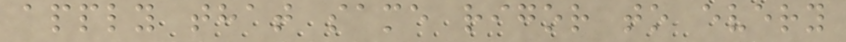apply that same rigor to every
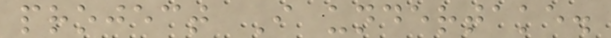project I undertake.
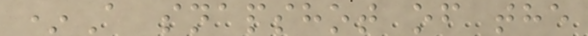*A snapshot of the
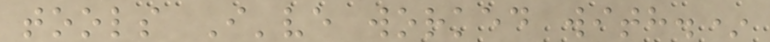tools I've worked with.*
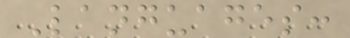Languages:
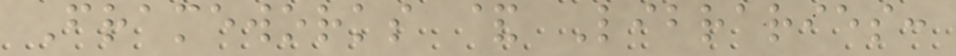Frameworks & Libraries:
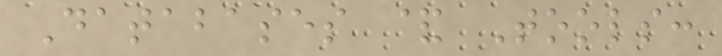Databases & Tools:
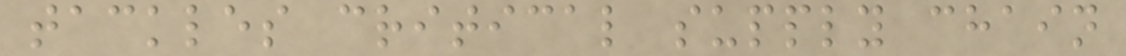tackles critical supply chain
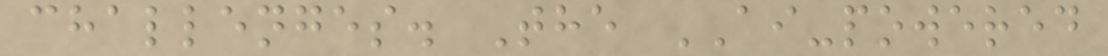challenges. The AI-powered
